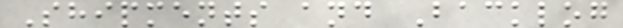Shipments and Backlog
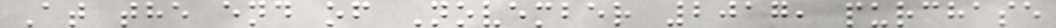At the end of November 2017, purchase
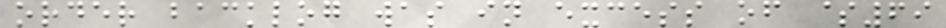order backlog was in excess of $69
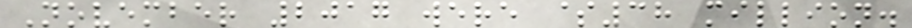November 2017 were $38 million.
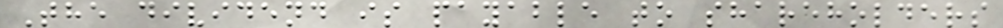The dividend is payable to shareholders
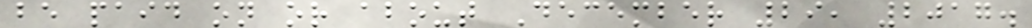be paid on or about December 29, 2017.
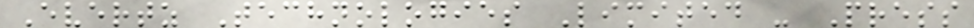Evertz Technologies Limited - Press
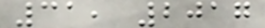31, 2017
